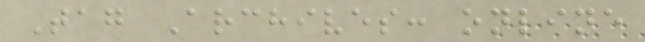Tag Archives: online
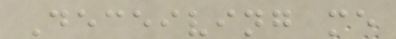Deceiving me
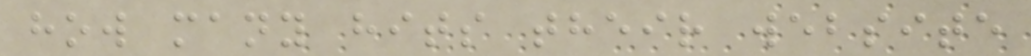how many hits their website
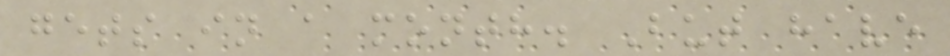gets in a month. But have
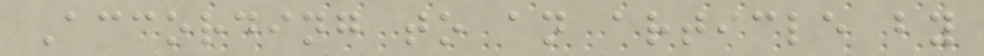According to an article by
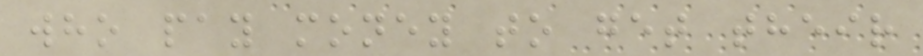who pay money to get their
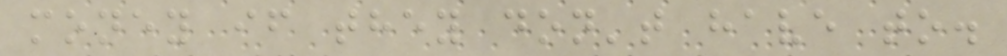money if they don't have to.
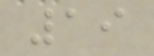19
